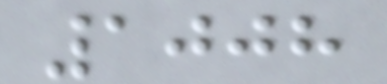1008
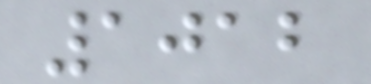1012
